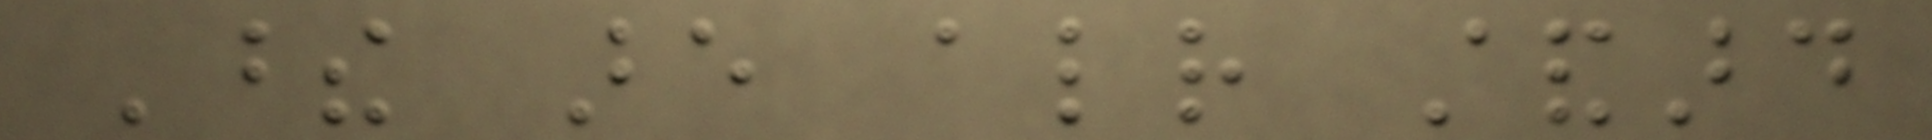These are already standard
